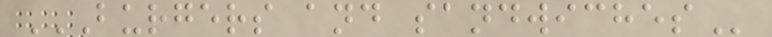BURGERS AND SANDWICHES
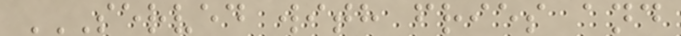SERVED WITH FRIES AND
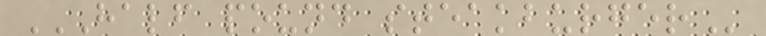HALF POUND STEAKBURGER
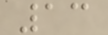13
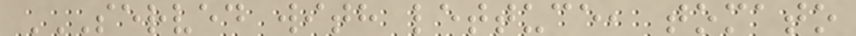SERVED WITH LETTUCE, TOMATO
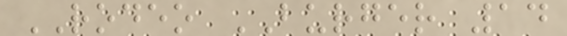RODEO BURGER 14
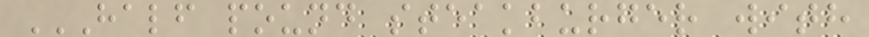HALF POUND STEAKBURGER WITH
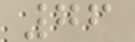76
